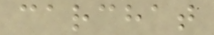carchat
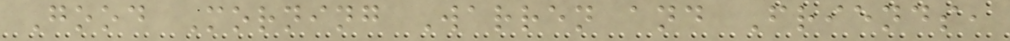Good Morning Warren and Friends,
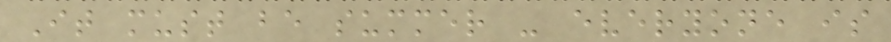It must be summer - everyone is
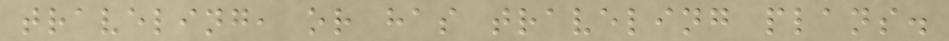traveling, or has traveling plans.
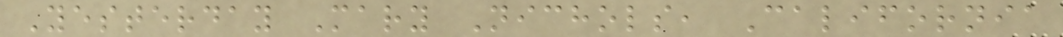Yesterday Mary Nichols, California
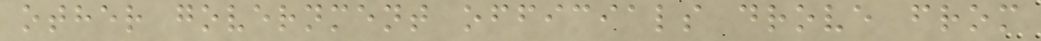other government officials drove from
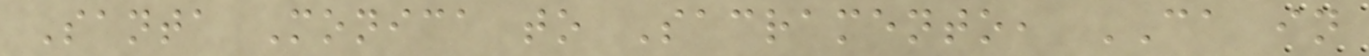Santa Monica to Sacramento, CA in
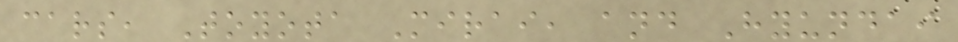cars, Toyota Mirai, and Hyundai
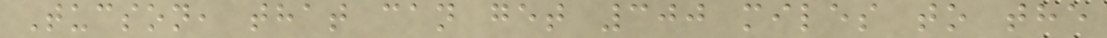Tucson, that can get 300 miles to the
